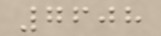7608
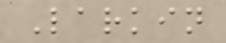Larkin
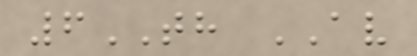6TH AV
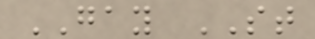GAY ST
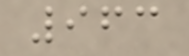963
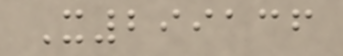X299136
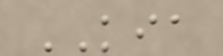KIA
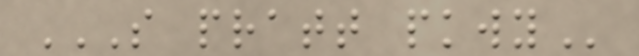S PRATT PKWY
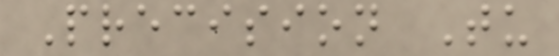Precision Tu
